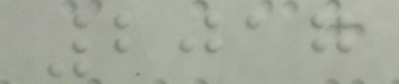2017
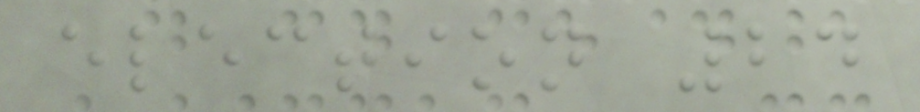election 24
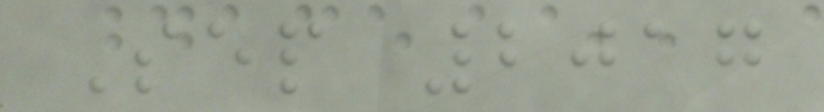Sep 2017
